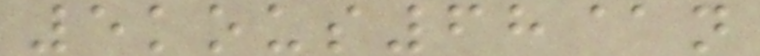5kous68@n
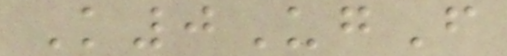K0UgF
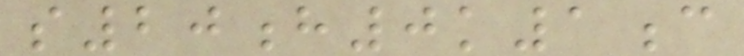s20h0k1c
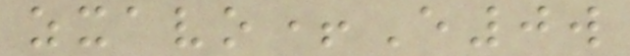zxavo+E0w
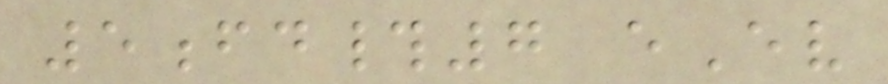5fd#7 eEv
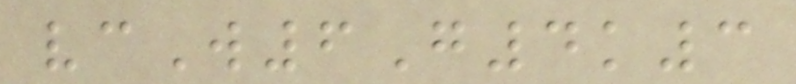vcW6G4k3
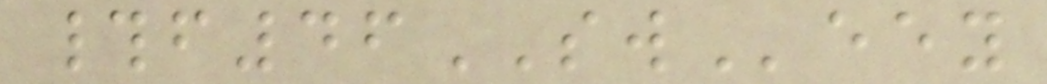#f46SWeey
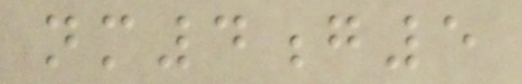nm4g5
